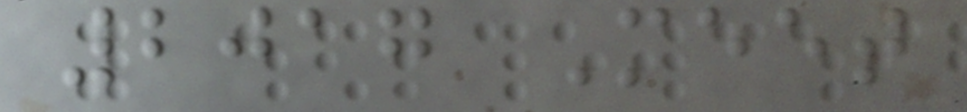2017 Meet
